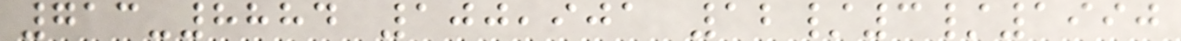713-8884 100,901 12/3/1990
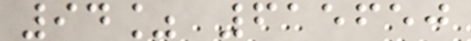94% 615650
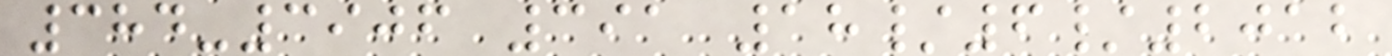384-3906 391 18/6/2012
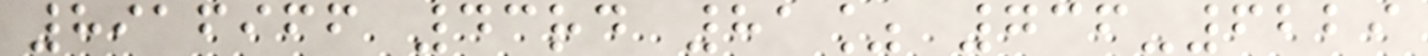8916966 43rd 81% 736-6229
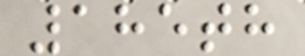185th
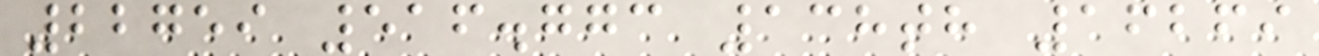22759 516.773 138th 16269
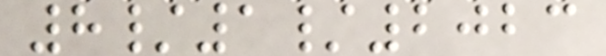8/1/2023
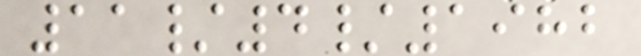11/4/1982
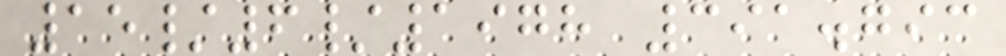15/6/1978 391.793
